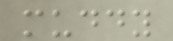muddy
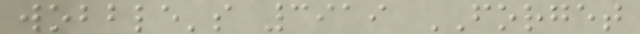wobble's 3919 FORGET
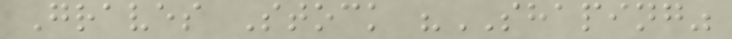Graves Stock "SHAPING"
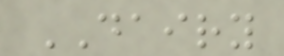DAIRY
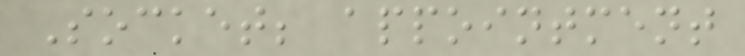Socket; appointment
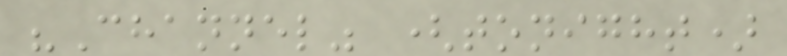"Channel" (tonight)
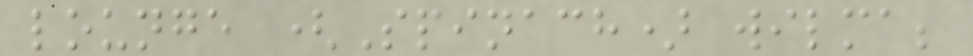lounge (Spinach) wilma;
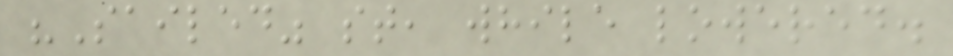"Sailed" st, while lowered.
